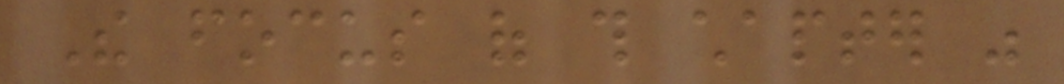The focus of this chapter was
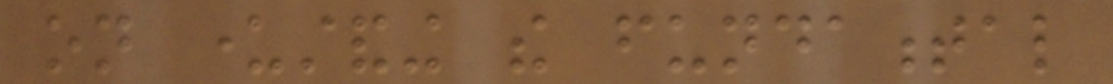on understanding the fundamental
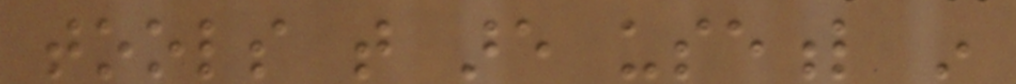tools that are useful in
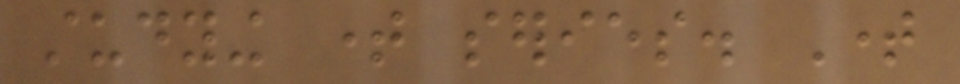studying time series. Time
